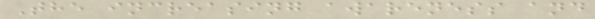The increasing awareness and
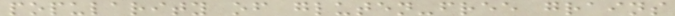popularity of gluten-free grains
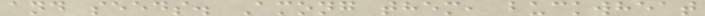and seeds. Among them, buckwheat
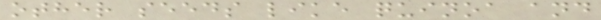other seeds like quinoa and
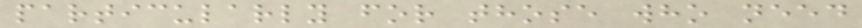particularly for those who need
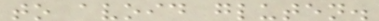to avoid gluten.
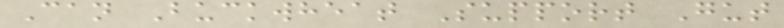Can Buckwheat Support Gut
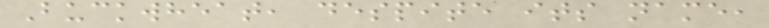Buckwheat, despite its name,
